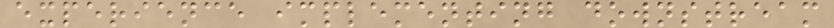experience implementing downstream
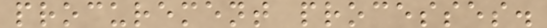procurement processes.
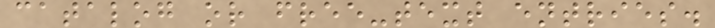catalog or free-text entries.
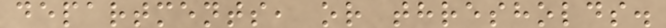departments, or thresholds.
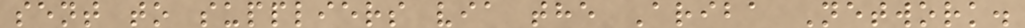sent to suppliers via the Ariba Network.
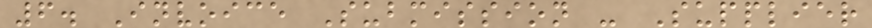6. Invoice Submission - Supplier
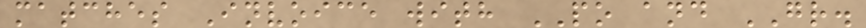matches Invoice with PO and GR.
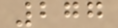277
